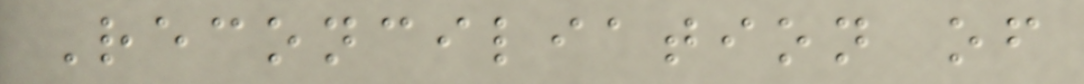Reconciliation of
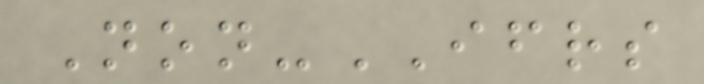Non-IFRS
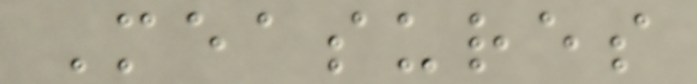Measures
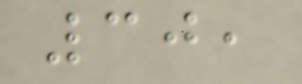30,
